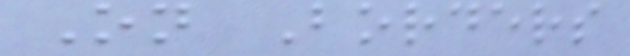On Borders
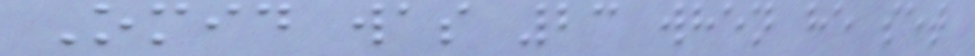Omid was 23 when he set
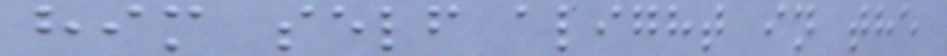him self alight in the
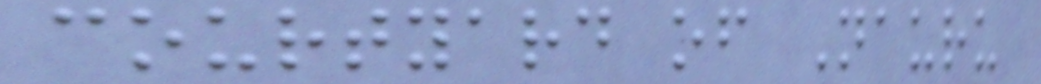courtyard of Nauru
